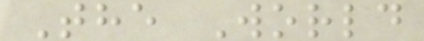The World
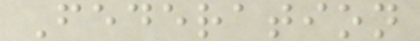Federation
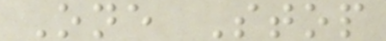One Stop
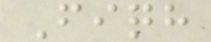Fiqh
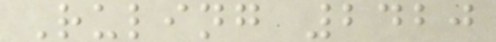Ruling 2420
